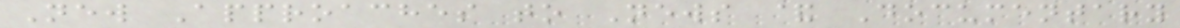New Approaches to News & Documentary
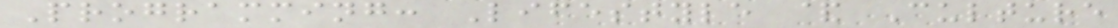Programming: Lifestyle & Culture
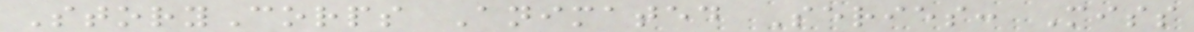StoryCorps Animated Series: Miss
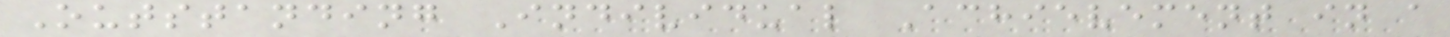Outstanding Individual Achievement in a
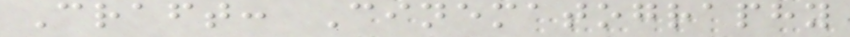Craft: Cinematography
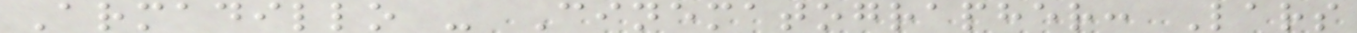Armadillo - Cinematographer: Lars
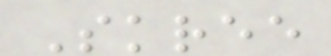Skree
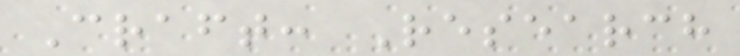Craft: Research
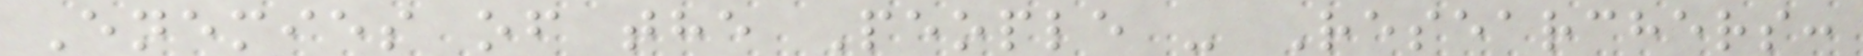Enemies of the People - Researchers:
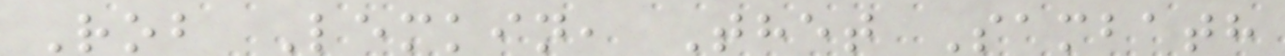Rob Lemkin, Thet Sambath
